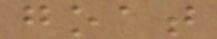goat
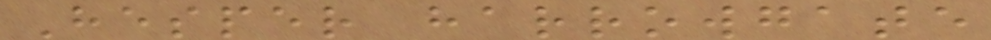Hesper harrowgate
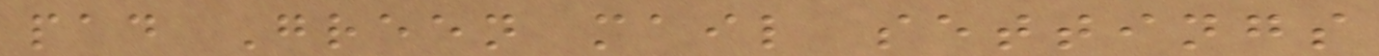pad Green mail settings
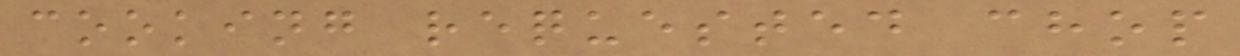cooking requested chop
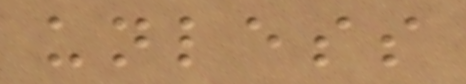unless
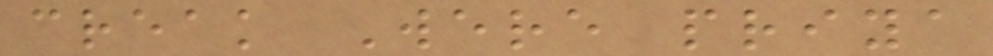creak Were priya
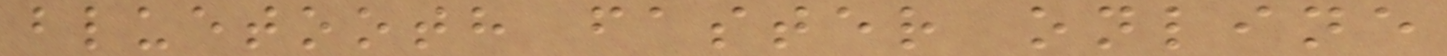bluetooth faster online
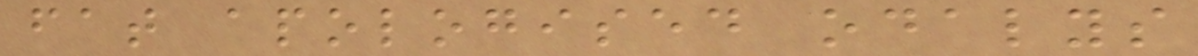fat apologised odalys
